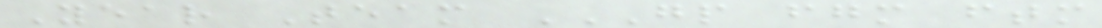Year Team GP FGM FTM
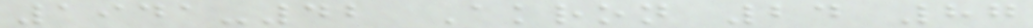1941-42 Akron 24 87
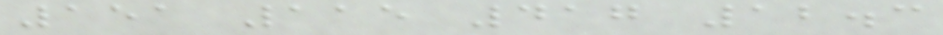151 115 417 12.3
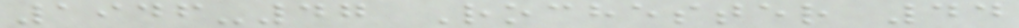1946-47 Rochester 44
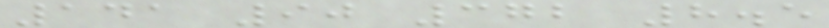141 90 372 8.5
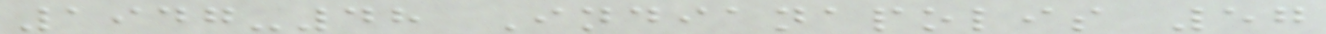1947-48 Indianapolis 57
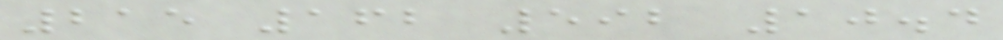215 162 592 10.4
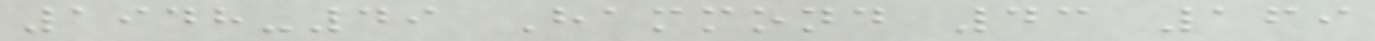1948-49 Hammond 43 169
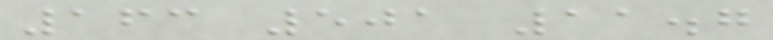163 501 11.7
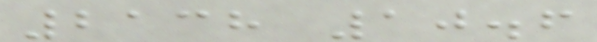2138 10.6
